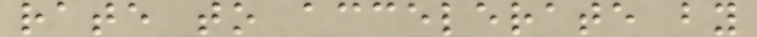rate to accelerate by
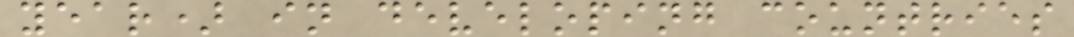year) in developing countries
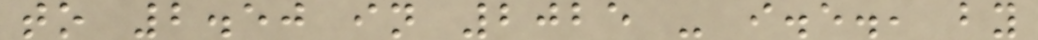to 2.50 in 2025 - i.e., by
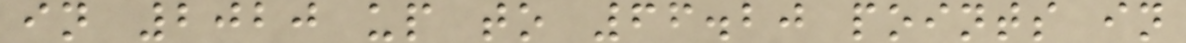in 2020 up to 66.20 points in
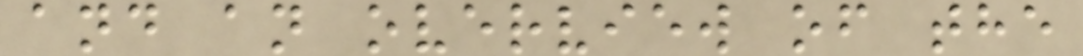and an overview of the
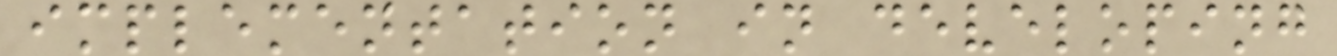implementation in developing
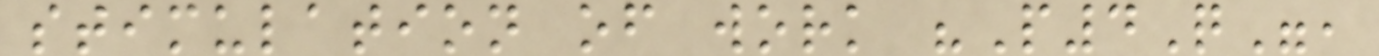stimulation of work "P4Q",
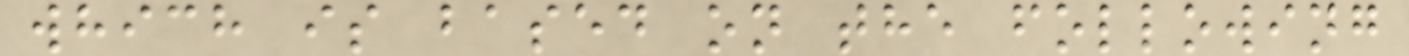which is based on the following
